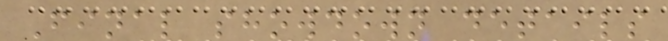Final showdown details
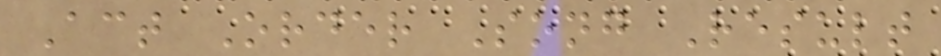Act Order Song Result
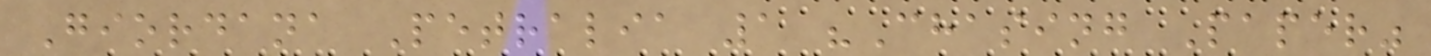Giordana Petralia 1 "Chasing Paper"
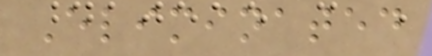Eliminated
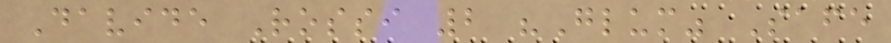Davide Rossi 2 "Glum" Safe
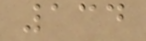134
